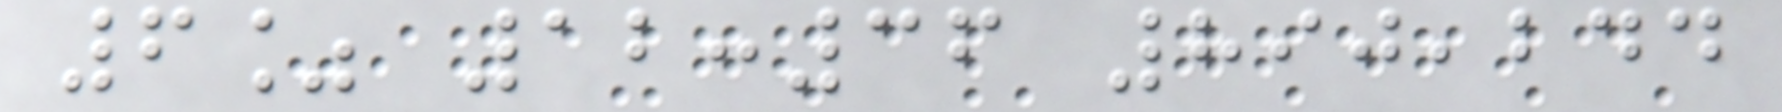6% 12:36 890,244
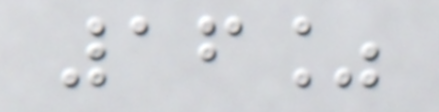16%
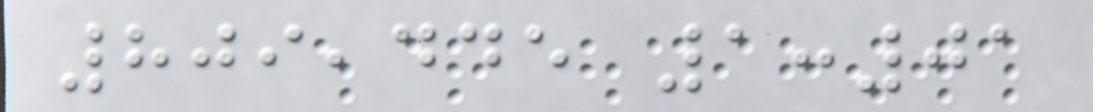809,445 1:01
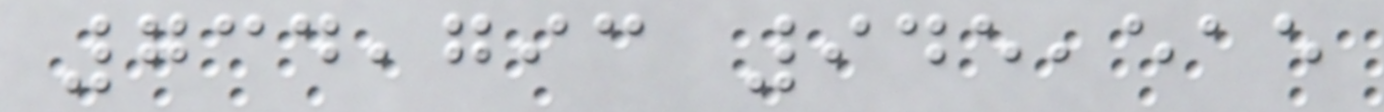734,793 945,515
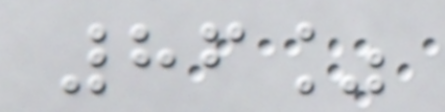86%
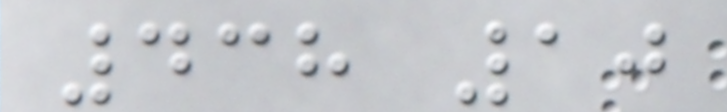438 10
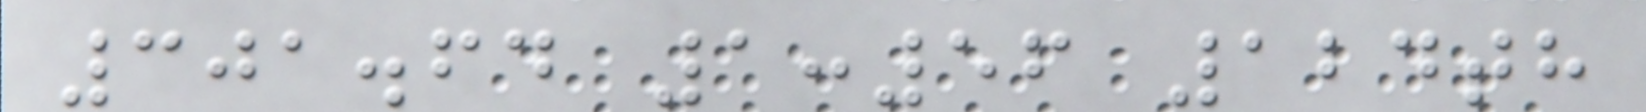301.64 1:56 124th
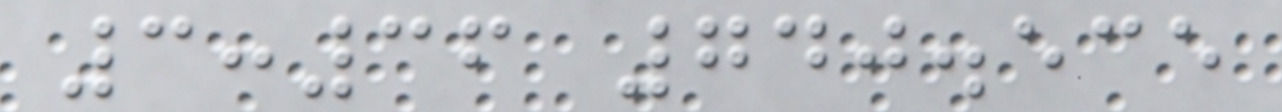3:36 740.535
